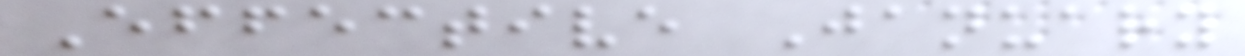Effective January
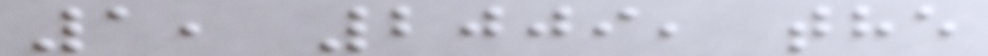1, 2009, the
